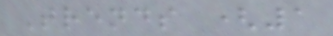Trends (1
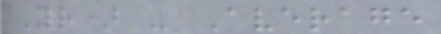Yr) - Average
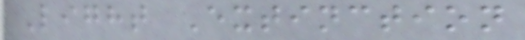Light Extinction
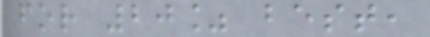for 20% best,
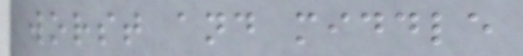worst and middle
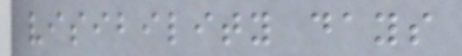visibility days
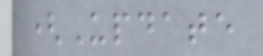(Update
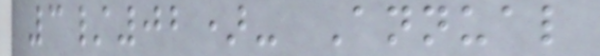3/02)- Annual
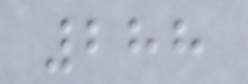288
